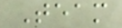Team
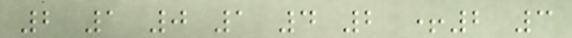2 1 0 1 4 2 +2 3
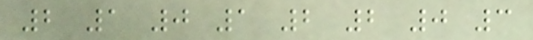2 1 0 1 2 2 0 3
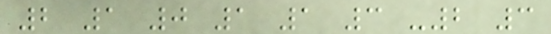2 1 0 1 1 3 -2 3
